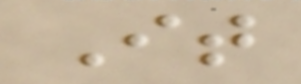It
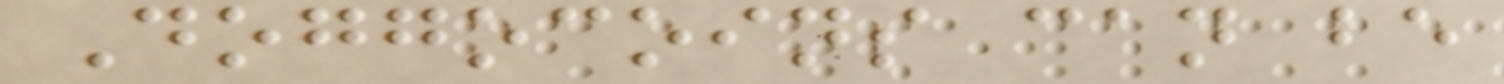Doggocoins can be
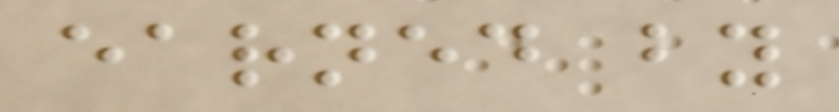earned by
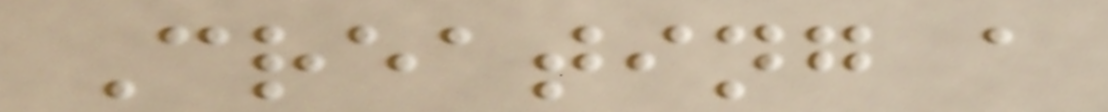Creating a
